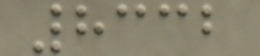8332
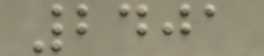2401
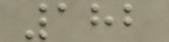182
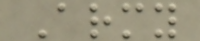Army
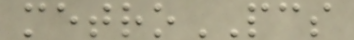metroPCS
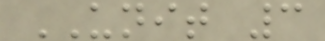UNIT 3
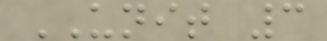UNIT 3
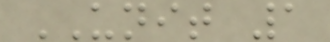UNIT 1
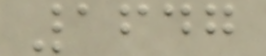1647
